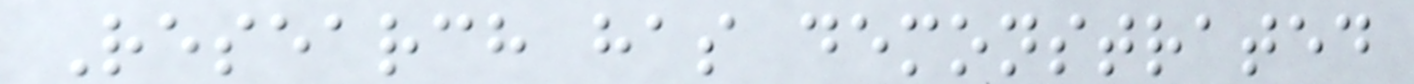Research has demonstrated
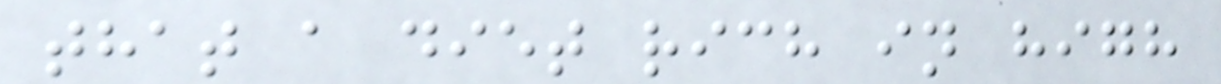that a diet rich in high
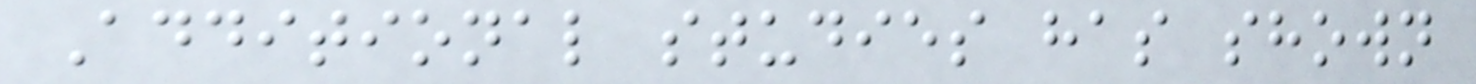Additional studies has shown
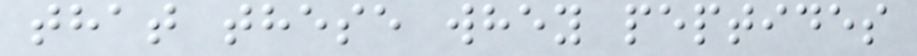that these whey peptides
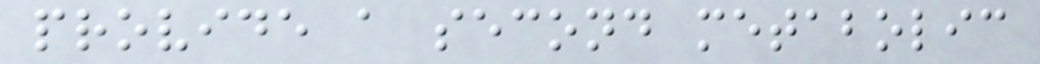provide a second metabolic
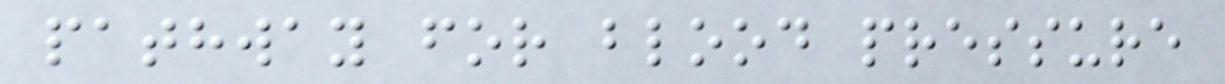pathway for blood pressure
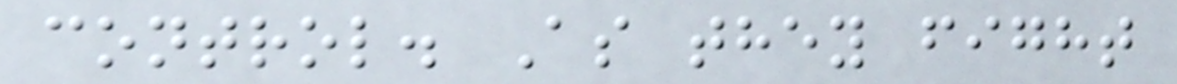control. As they fight
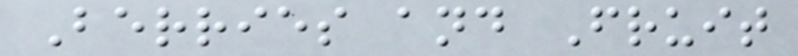Berries and Fruit
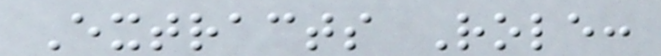Extracts Role:
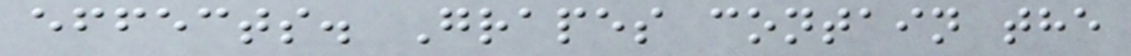effects. Grapes contain the
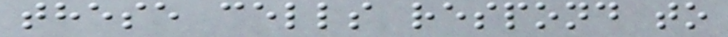these cells respond to
